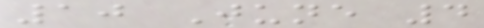10 June 4
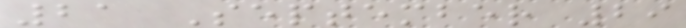21 September 29
